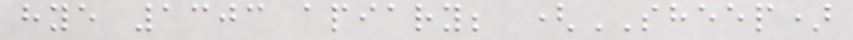hye 1303 apiary; (SHEEP)
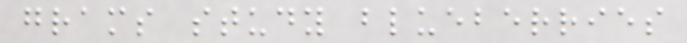grams study blueberries
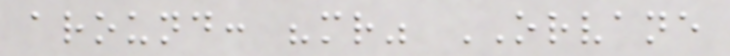around: "mr" ORVANE
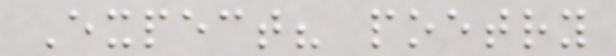Expect? poetry
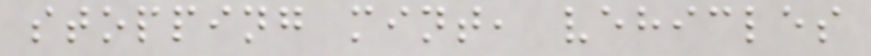stopping mint, vehicles
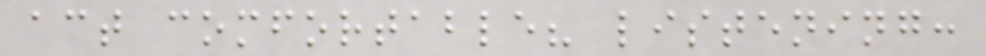act comfortable? listening:
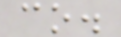co.
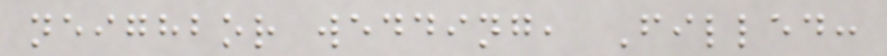neighbor wedding, Filled:
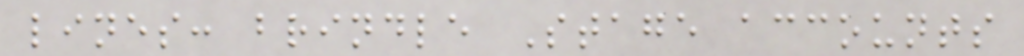lines: brindle Stage accounts
